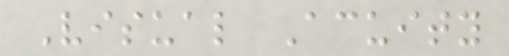Visual Acuity
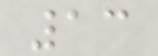13
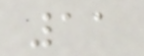11
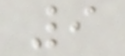9
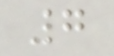7
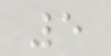5
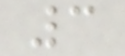3
